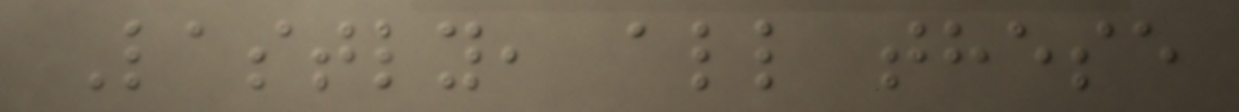Lastly, all these
